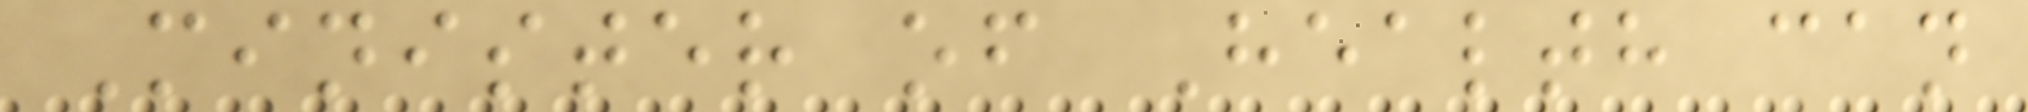Minister of Health can
